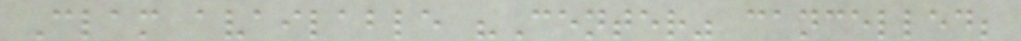Clam available "Center" cancelled;
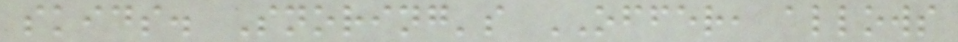skids. Snoring's OFFER, allows
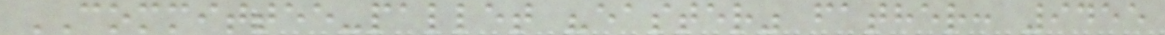COMMITTEE-pallet "easter" father: 9455
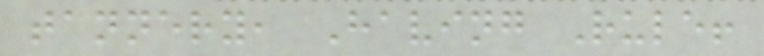tannery, Having Rule!
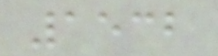1532
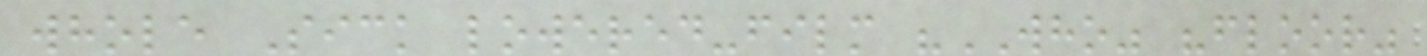whole Sick lowered-film "WHO" "floor"
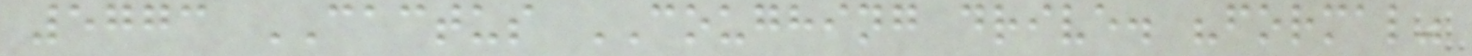5773 CACTUS COUGHING drive. "formal"
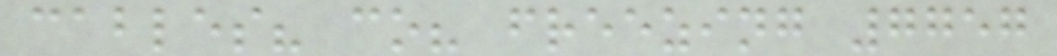cables? co? freezing 7757
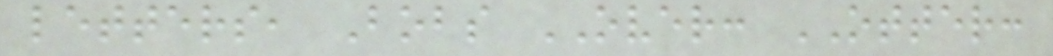letters, Bobs OVER: OTTER:
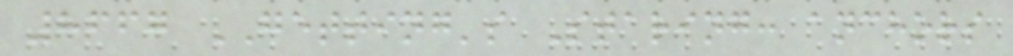8667 GETTING's Staring: anchors
